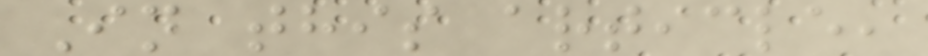In this article,
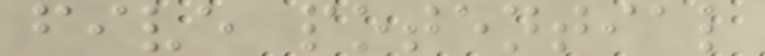five potential
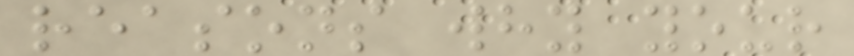reasons why your
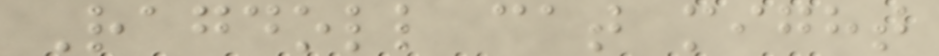Ragdoll cat might
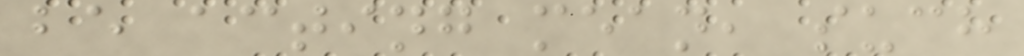be acting mean, such
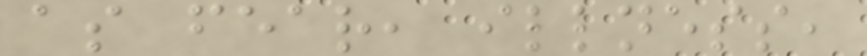as fear, illness,
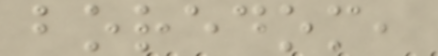boredom,
